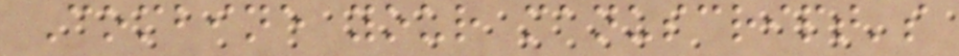Combine your manuscript's
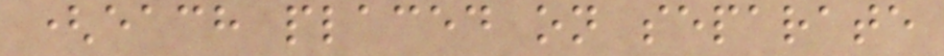(each placed on separate
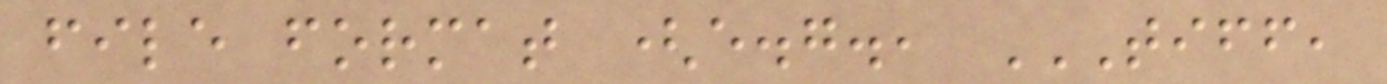file format (e.g., TIFF,
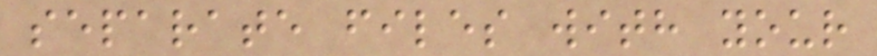separate files with your
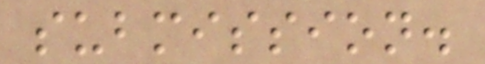submission.
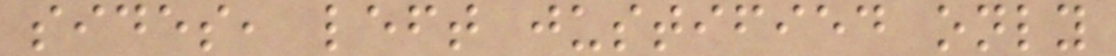sides, left justified only
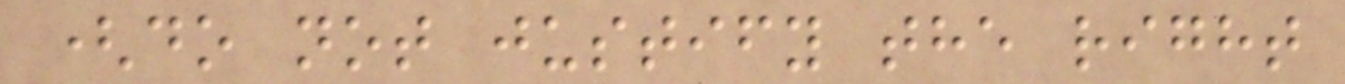(do not justify the right
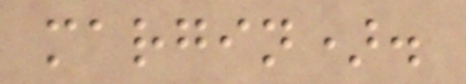margin).
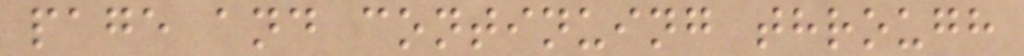page and continuing through
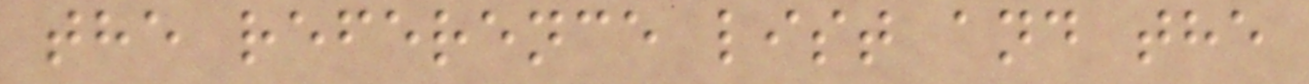the reference list and the
